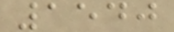1540
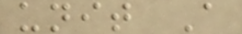unit A
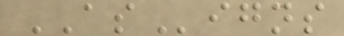ASigns
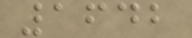1642
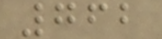762
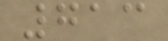713
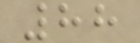88
